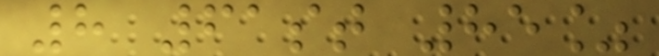8 61st 85%
